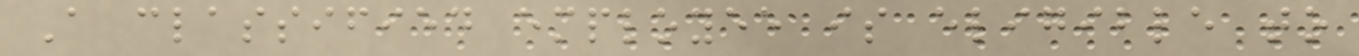A classified employee is eligible to
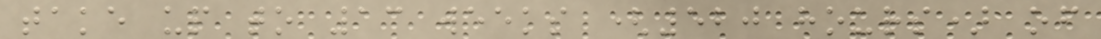take up to 13 weeks (520 hours) of
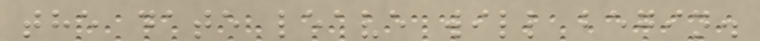the date leave will begin.
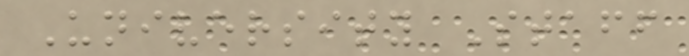University Staff
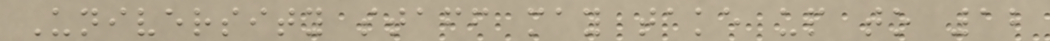University staff may take up to 12
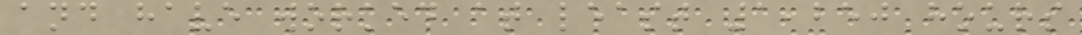and have worked at least 1,250 hours
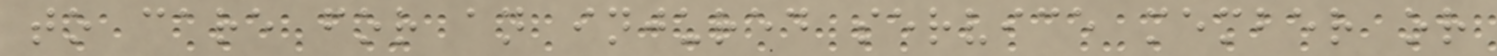to care for an injured service member or
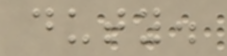duty.
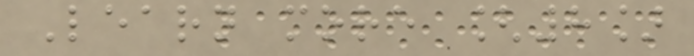Learn more [8]
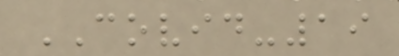COVID-19
